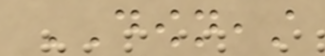DOWNEAST
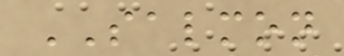SALMON
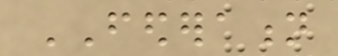FEDERATION
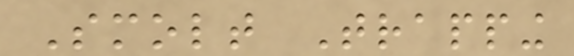Smolt Trapping
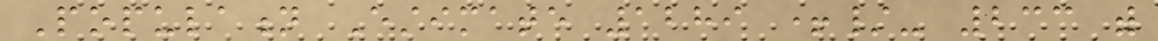Population Estimate 1289 +/- 233 with
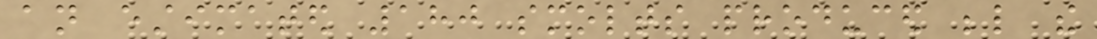an estimated 180 smolts produced below the
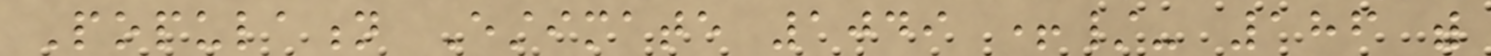Population Estimate 1049 +/- 186 with
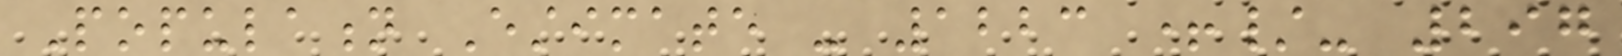Population Estimate - 1223 +/- 297
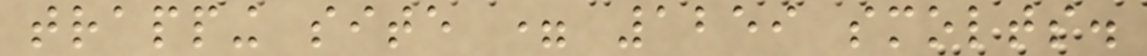trapping site = 1259 smolts.
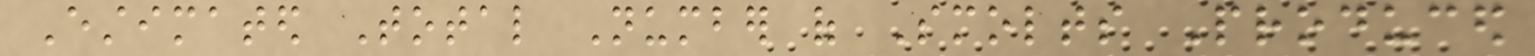Estimated Total Number of Smolts Produced
